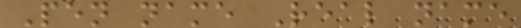Pen name Real name
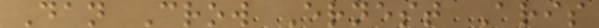Dan Crow Ernest Aris
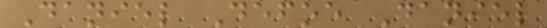Daniel Defoe Daniel
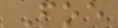Foe
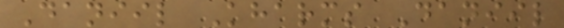Daniil Kharms Daniil
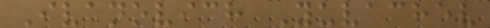Ivanovich Yuvachev
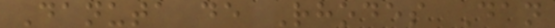Danuta de Rhodes Dan
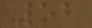52
